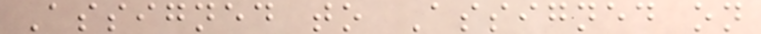Assigned to Assigned on
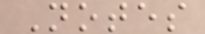Notes
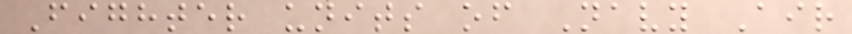Fighter units of Navy Air
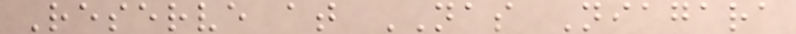Reserve at NAS Niagara
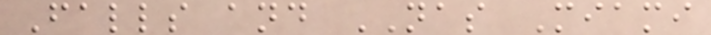Falls and NAS Miami
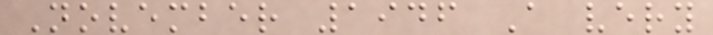November 1946 A very
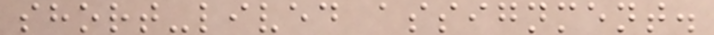short-lived assignment.
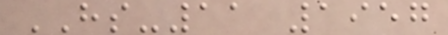HS-11 1957
